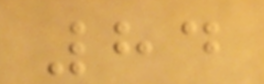84
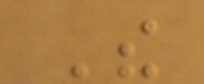The
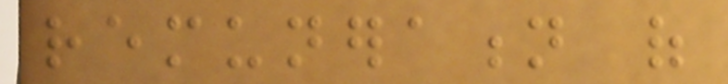remuneration of
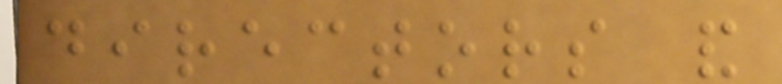directors and
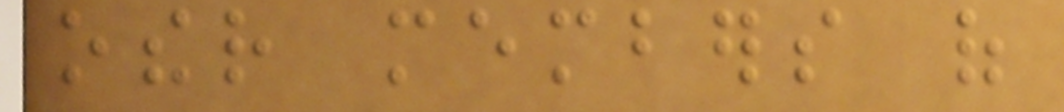other members of
